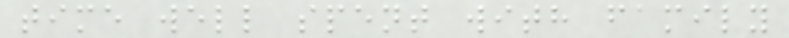time well spent with family
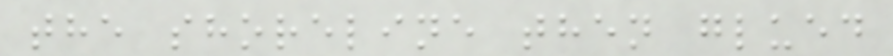the shoreline then glued
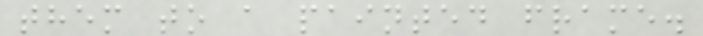them to a painted frame.
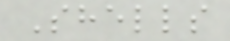Shells
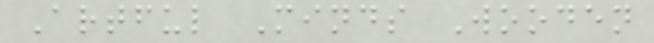Artful Minds Wooden
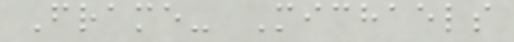Frame- Michaels
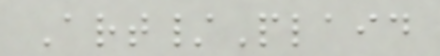Art/Plaid
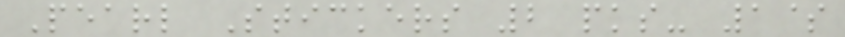Pearl Stickers 2 pks- 1$
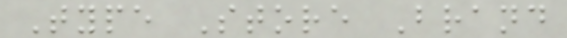Type Store Brand
